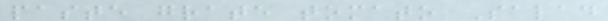paste grate tomato Salad
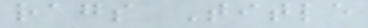rags Title
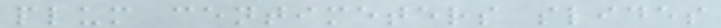plum centimeters slides
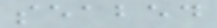seabed
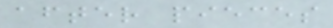after pieces
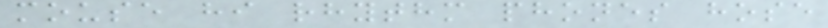mouse hi rhythm phones hose
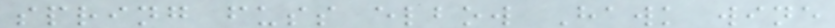spring fuss elbow Hawk wine
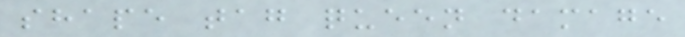shape tag queen damage
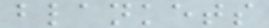blankets
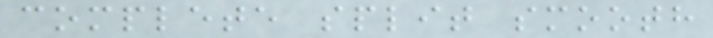complete split smooth
